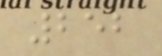252
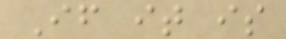If it is
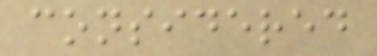considered
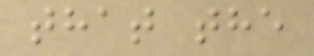that the
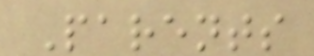Parents
